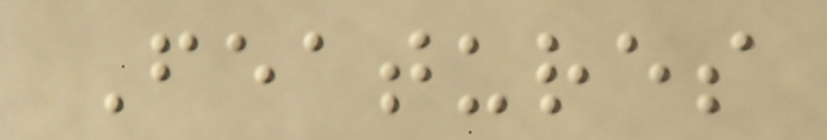Features
